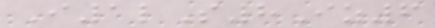I1lS8Iz6
